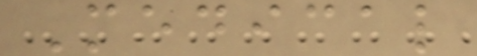Medical
